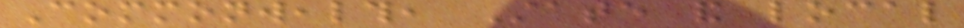Commonwealth, State and local
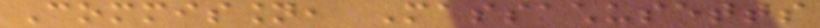Commission, Massachusetts
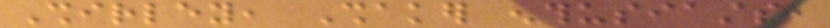Shirley, Shaker enthusiasts,
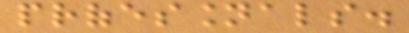professionals.
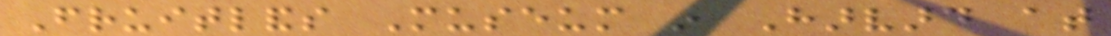Fruitlands Museum in Harvard at
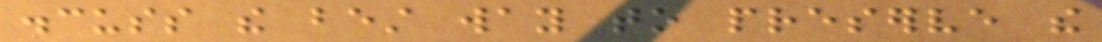discuss the best way to preserve the
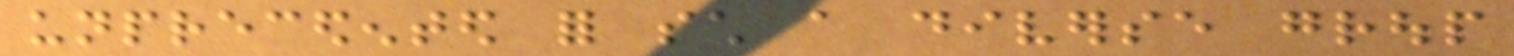unprecedented for such a diverse group
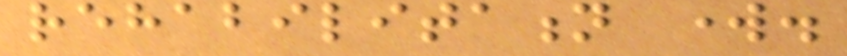rehabilitation work.
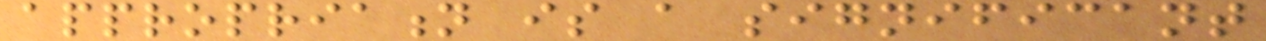appropriation is a significant
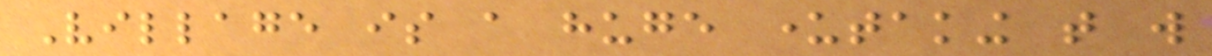Village is a huge undertaking that will
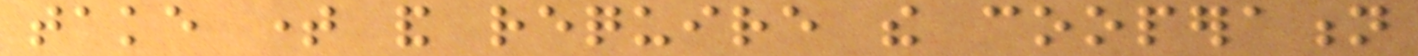take time and require the cooperation
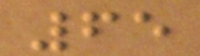65
